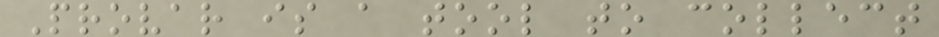Provar is a tool to collect
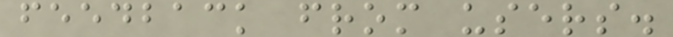feedback from users.
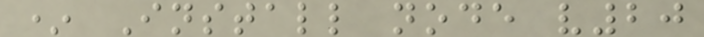* Install node v20
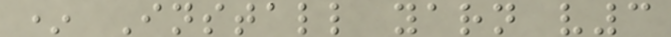* Install yarn v3
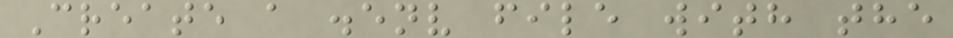Create a .env file with the
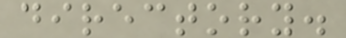directory.
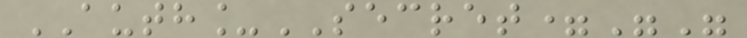AUTH_SECRET=""
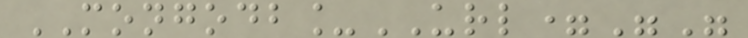MONGODB_URL=""
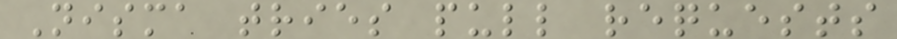Nisma tries pull requests
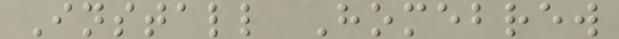Install Homebrew
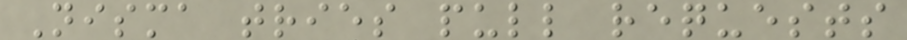Nisma tries pull requests
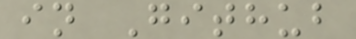in Github
